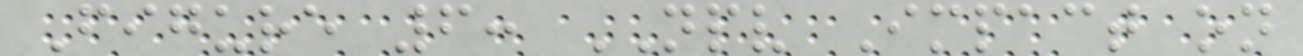Figure 6: NPV Impact on
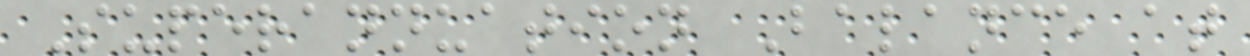Superannuation Balance at
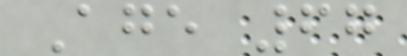Age 67
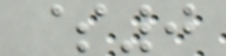$0
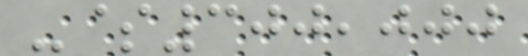-$300,000
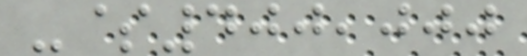-$400,000
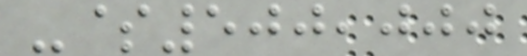-$500,000
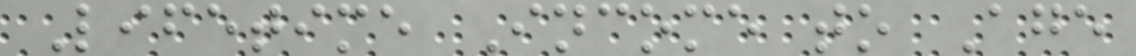Lifetime Income to Age
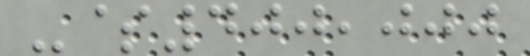-$400,000
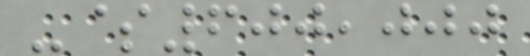-$600,000
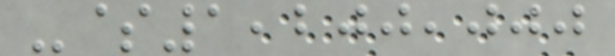-$1,200,000
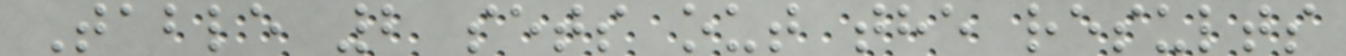Table 2 sets out the results
